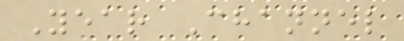Year Channel
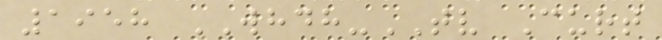1958 WHDH-TV Curt
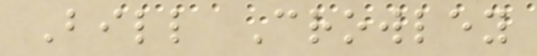Bill Crowley
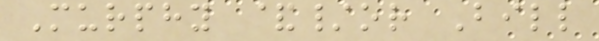Murphy &/or Bill
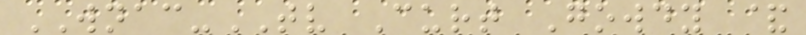WNAC-TV Curt Gowdy &
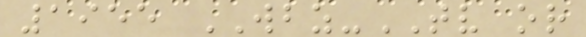1955 WBZ-TV or
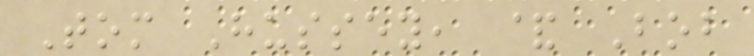Tom Hussey, & Bob
